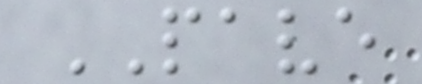PAVE
